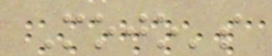Mojo's
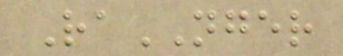RaNGER
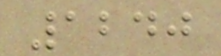1240
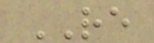RE
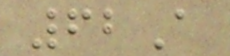62A
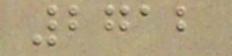2712
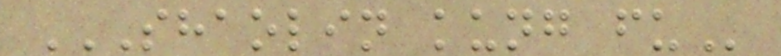SHAOLIN KUNG FU
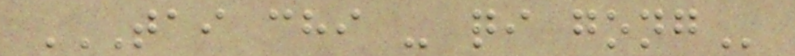TAI CHI - QI GONG
